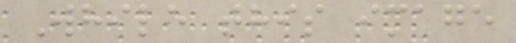While this image
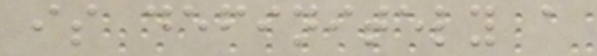is definitely a
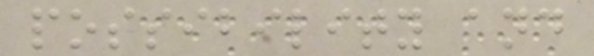possibility and
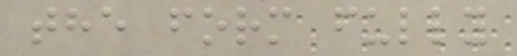the form fully
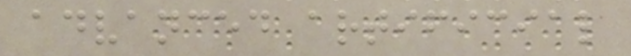advanced artificial
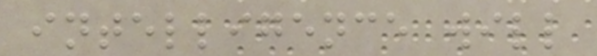intelligence will
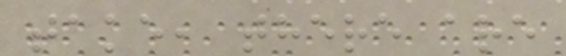take, there are
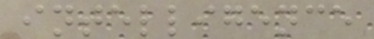intelligence
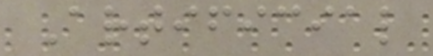Artificial
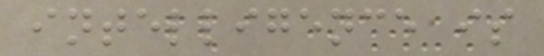intelligence is
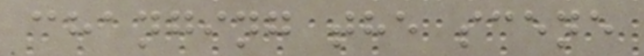changing the scene
